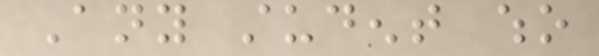Any student who
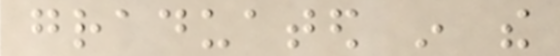graduated in the
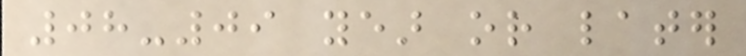08-09 year or later
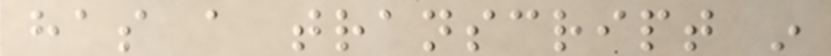has a transcript in
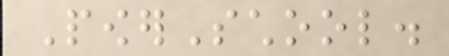PowerSchool.
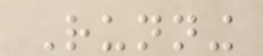Running
